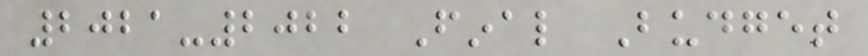2021-2022 Final Budget
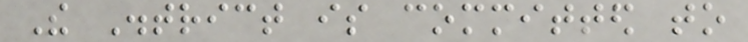The District is committed to
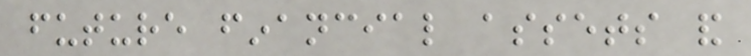future financial assets and
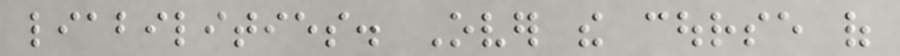liabilities. Over the course of
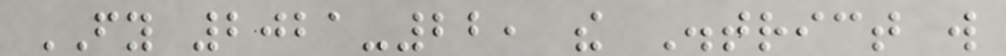FY 2021-22, the District will
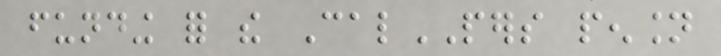funding for the CalPERS pension
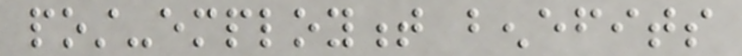post-employment benefits
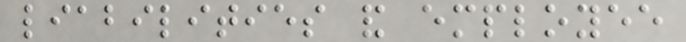liabilities and employee
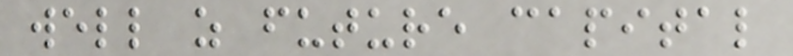well as future capital
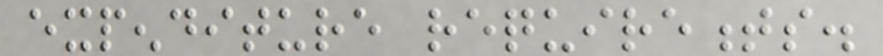expenditure requirements.
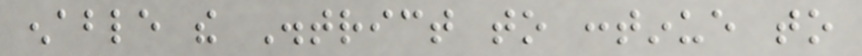enable the District to continue to
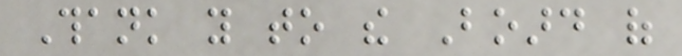Thank you to the Board of
